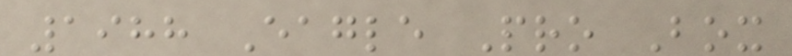1988 Eagle Pro Box
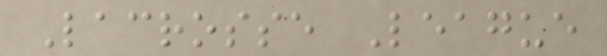Lacrosse League
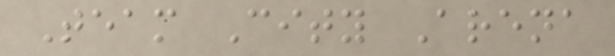Team City Arena
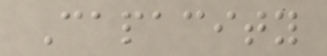Capacity
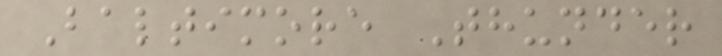Baltimore Thunder
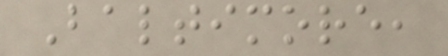Baltimore,
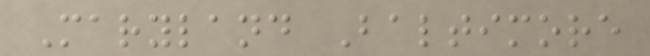Maryland Baltimore
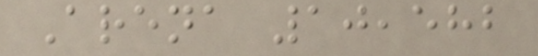Arena 10,582
